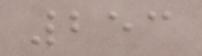253
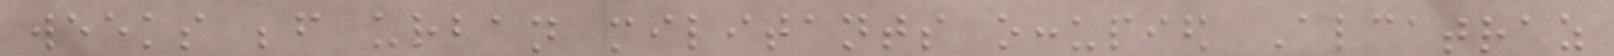weeks before urban militants occupied Alcatraz
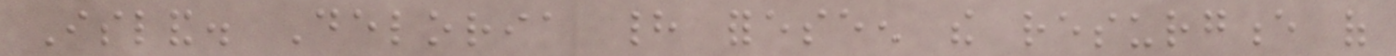Island. Deloria had foreseen the resurgence of
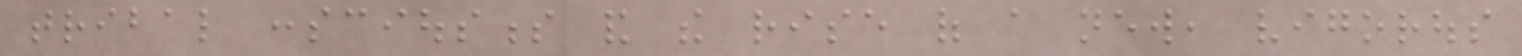tribal consciousness and the rise of a new, vigorous
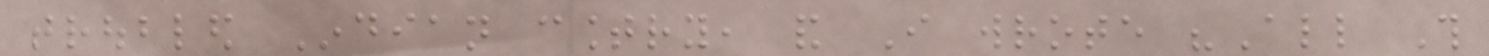troubled Indian country, and I wrote "All This
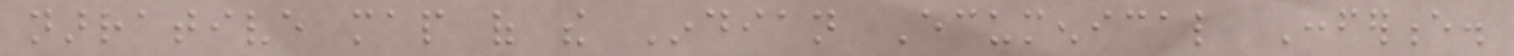narrative map of the Indian Ecumenical Conference.
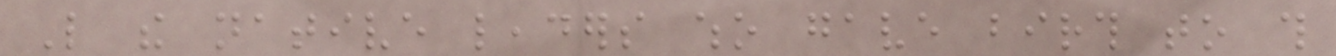Like the native leaders who gave birth to this
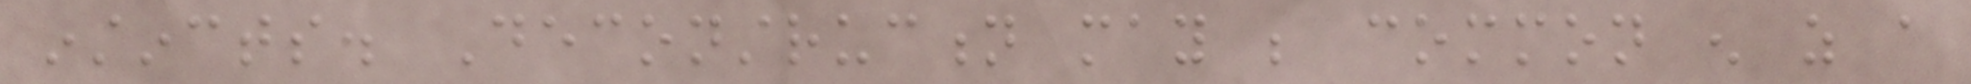instincts. Deconstruction may be common enough as a
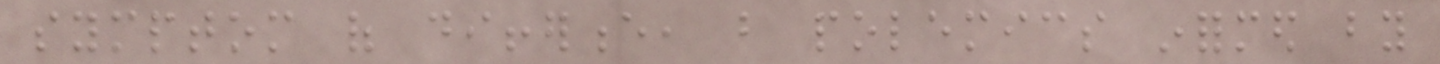symptom of difference, but polemics informed by
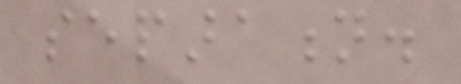separation.
